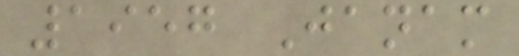1957 Janam
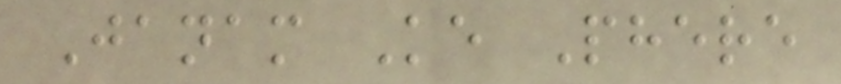Janam Ke Phere
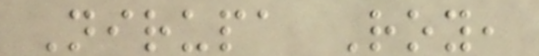Nirupa Roy,
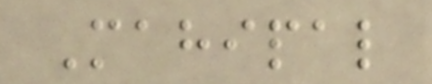Mahipal
